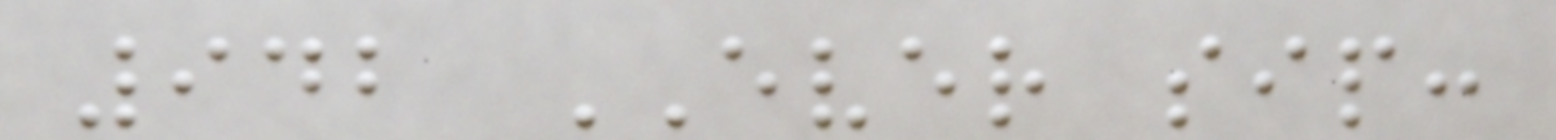942 EVER sip:
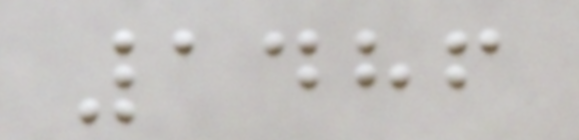1486
